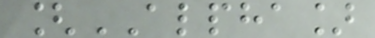[ALPHA]
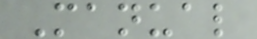Manual
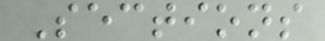Sections
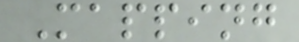Mapping
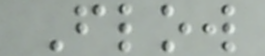Flow
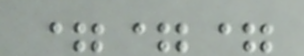===
